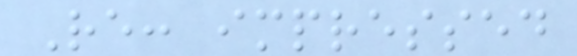Re: impressed
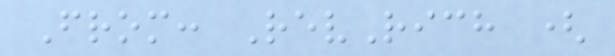From: RevRich (
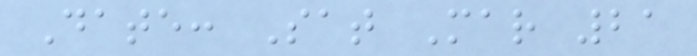Date: Sat Mar 21
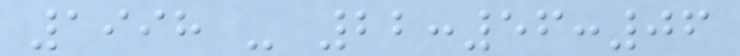1998 - 22:56:06
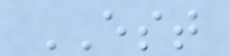EST
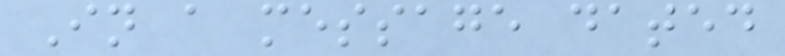In a message dated
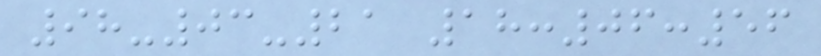98-03-21 18:06:56
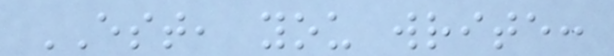EST, you write:
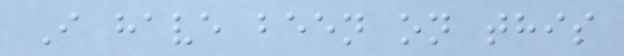I have been on this
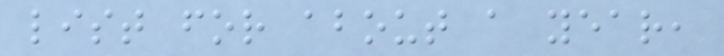list for about a year,
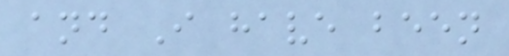and I have been
